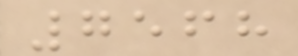7568
